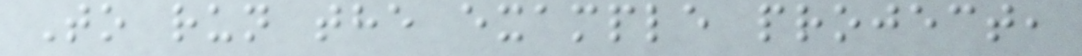To run the example project,
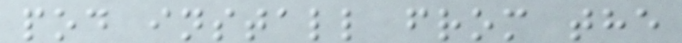pod install from the
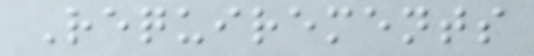Requirements
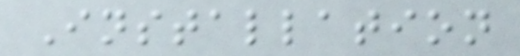Installation
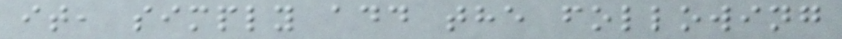it, simply add the following
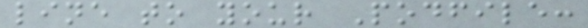line to your Podfile:
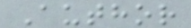Author
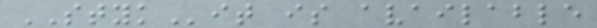STYKit is available
